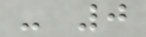- 0
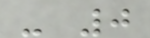- 0
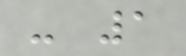- 1
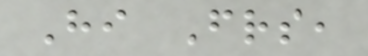Hi Friends,
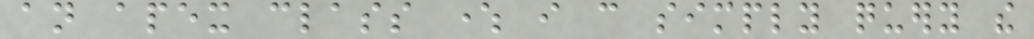an apex class where i can simply query the
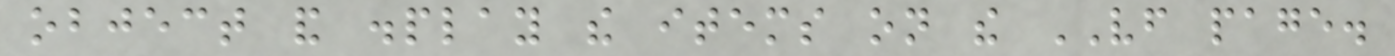object and display the items on the VF page.
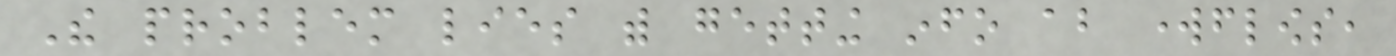The problem lies with getting info about workflows,
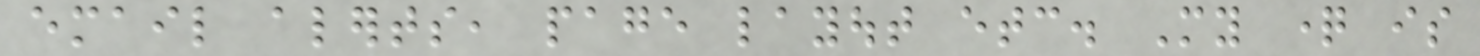email alerts, page layout etc. My question is
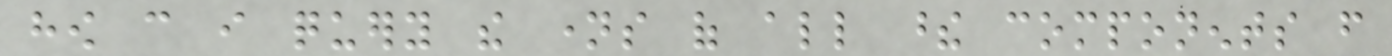how can i query the names of all these components from
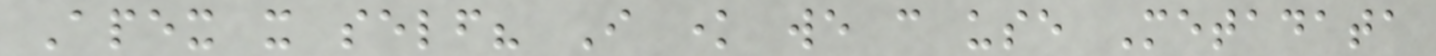Apex it self? I know we can use Metadata
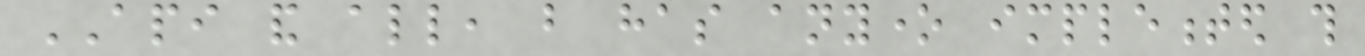API and all, but has anyone implemented this
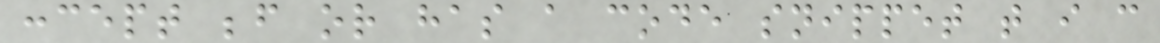concept before or has a code snippet that i can
